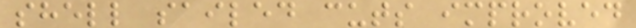shell sailed cuts improved
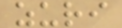zuri
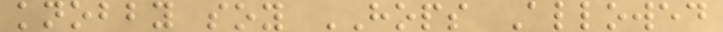knobby soy HOPS Allowed
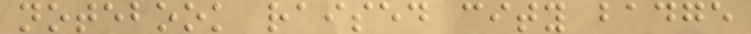notebook raised city badge
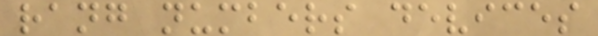rang numbers devices
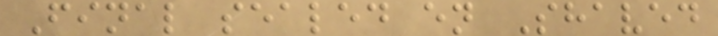Final sealed en Shaved
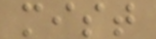mist
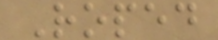Roped
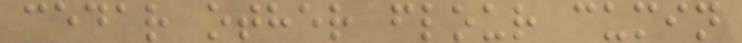cedar other flour cumin
